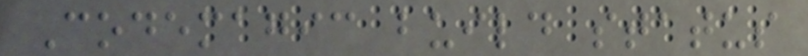Codemagic build status
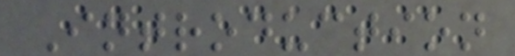Introduction
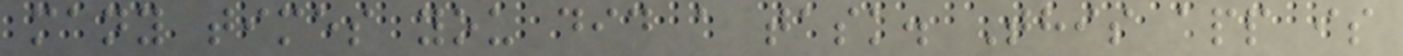many times you did a task. This app is
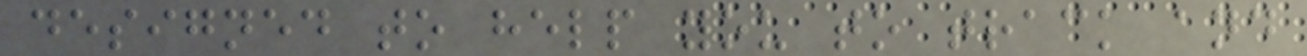designed to help you to track and
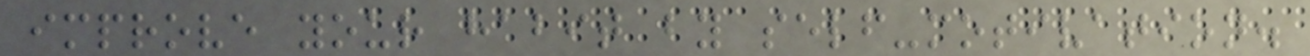improve your habit by self-motivation.
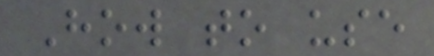How to use
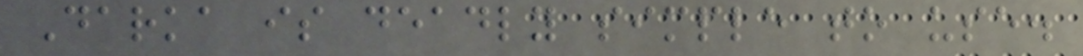Darka is deadly simple to use.
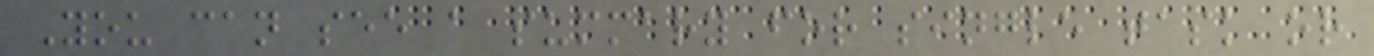You can see a summary for single task or
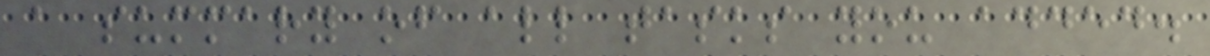a summary of all tasks you added.
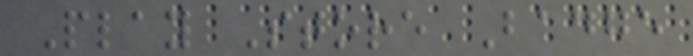Play Store Badge
